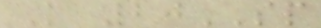K 20SP
